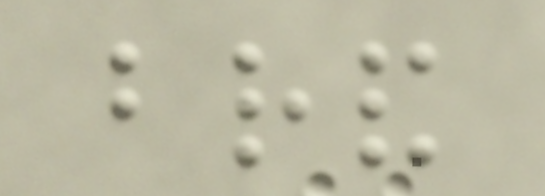brand
